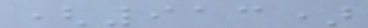(913)
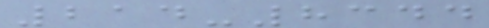214-8344
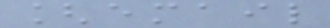[email
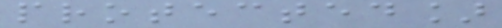protected]
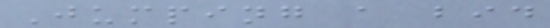Jumping a bid
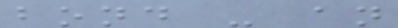bond - an
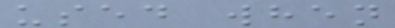used when
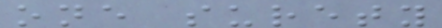one surety
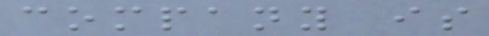company is
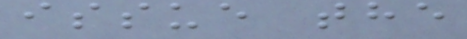issue the
